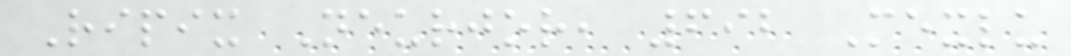Ripix Neurjor, 692 Mexlu
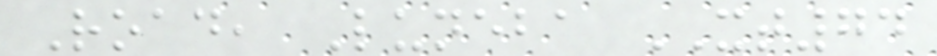Road, Luneba XT74
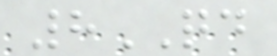8QD
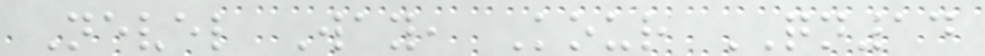Nevel Way, Kour QN14
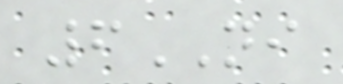6NI
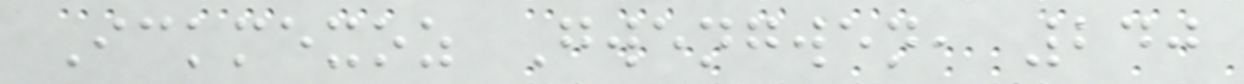Ickmexoz Gwengwen, 240
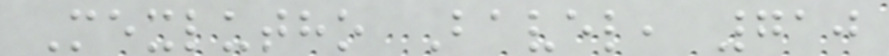Mexlutho Bavel, 710
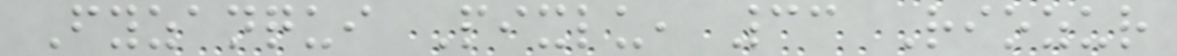Fyzanqui Pixlu, 33 Riozur
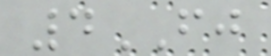4FJ
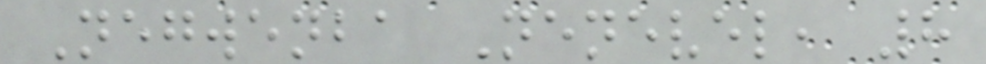Negwenba Nenevel, 8
